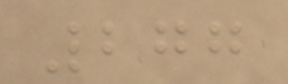277
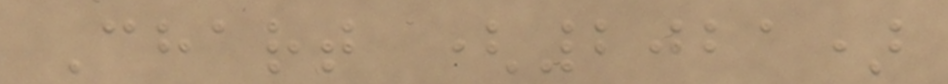Chart (2021)
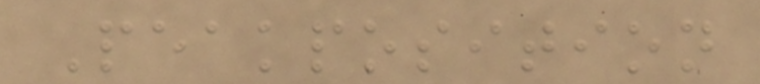Peakposition
